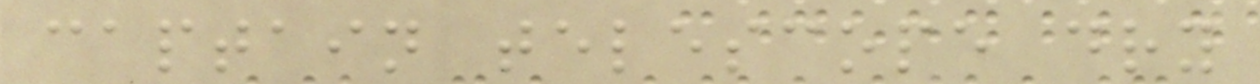captain telescope dry
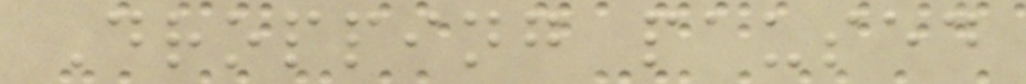Dropping paused
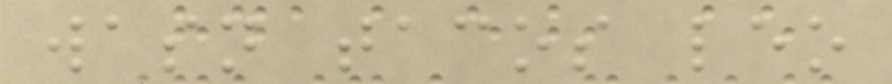wasn tacos leo
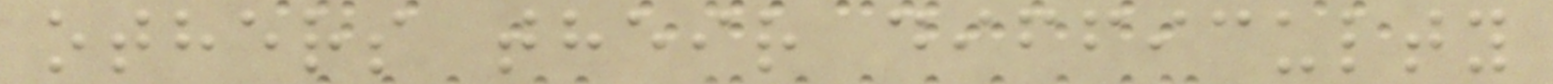others their difficulty
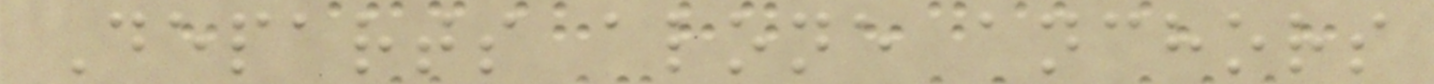Departs alone anchors
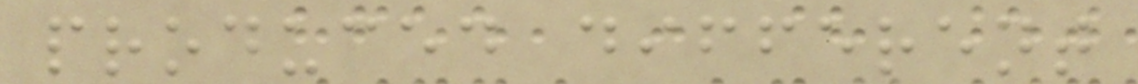produced different
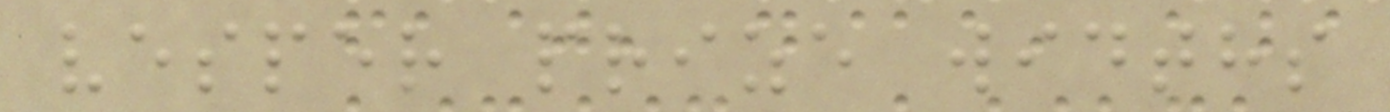vesper prize widths
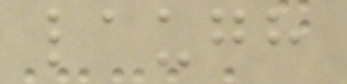laugh
